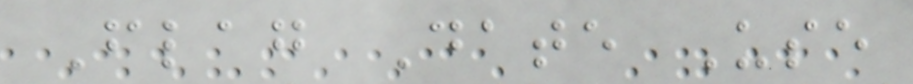Flag Date Use
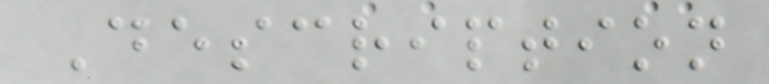Description
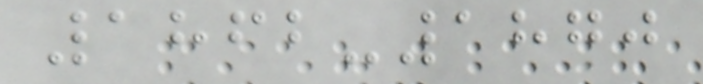1862-1870
